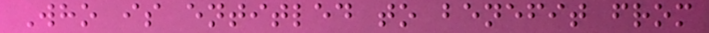Who is entitled to benefit from
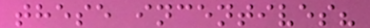these incentives?
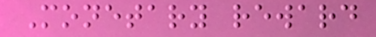Monetary reward
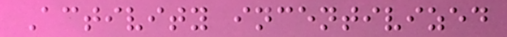Activity incentivized
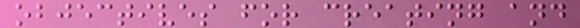objectives for creating and
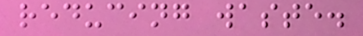reducing waste.
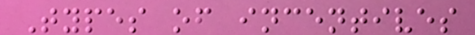Types of incentives
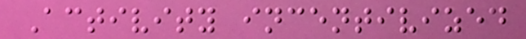Activity incentivized
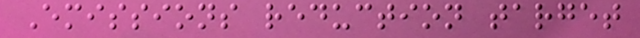Emissions reduction target
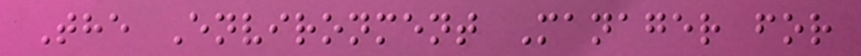The Environment Manager for
